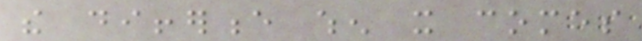the difference when it comes
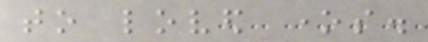to loved ones.
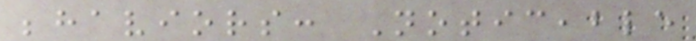behaviors: Noticeable
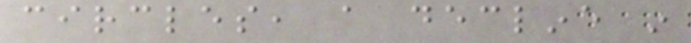circles, a decline in
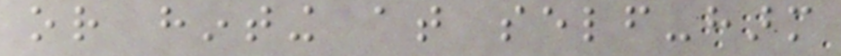or hinting at self-harm
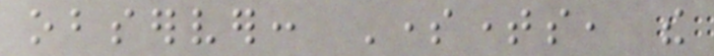observer: Sometimes, the
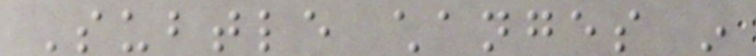Subtle changes in
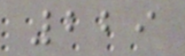229
